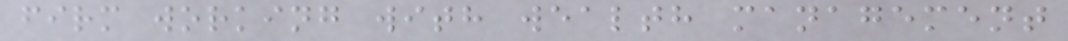firm working with wealth management
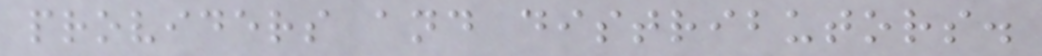providers and distributors.
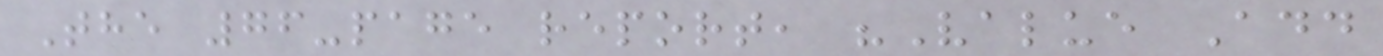The 76-page report, "Value Add
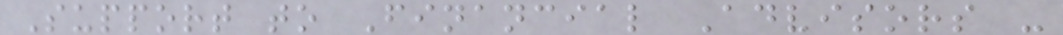Support to Financial Advisors -
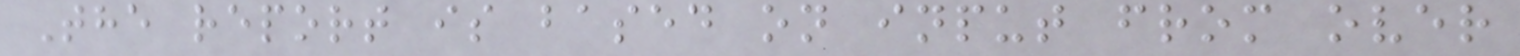The report is based on input from over
